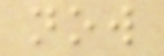now
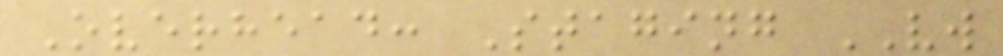Overhead: Staging VW
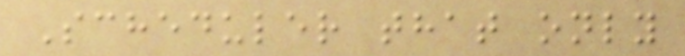Scheduler that only
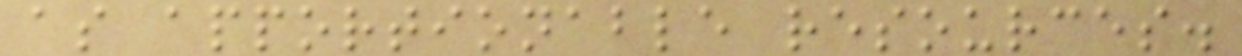as apportionable resources.
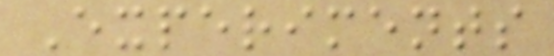Experiments
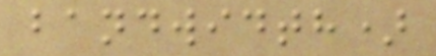bandwidth)
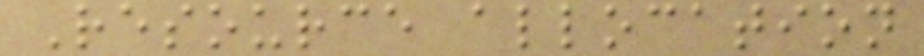Resource allocation
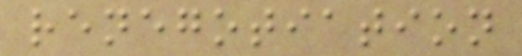renegotiation
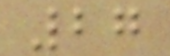27
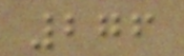276
